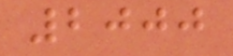2000
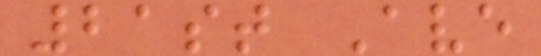21st Ave
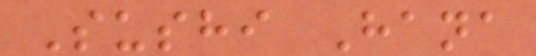Sushi Hana
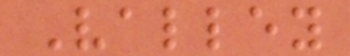Valley
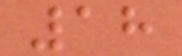18
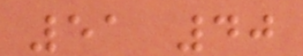51 40
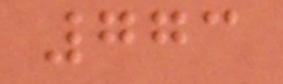773
